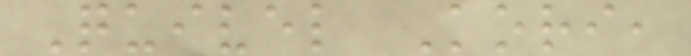Quivel Kori,
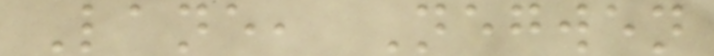Lane, Negwen
